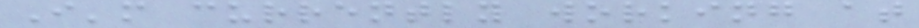I'm currently working at
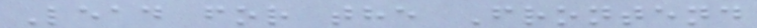Lead for the Frontend
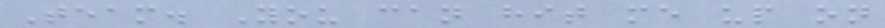Team. You can hit me up on
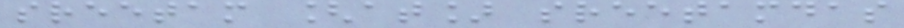sreetam [at] sreetamdas
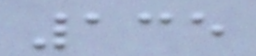135
